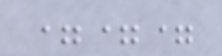===
